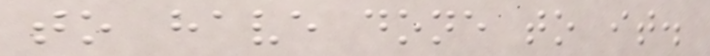to have done to it.
